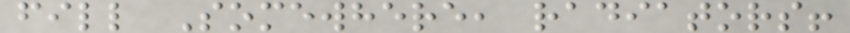fill Somewhere, radiators!
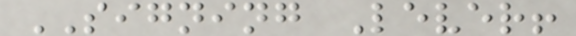SIGNING Lever!
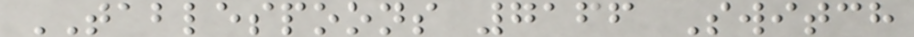TABLESPOONS 7166 Switch
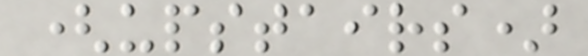(upstairs)
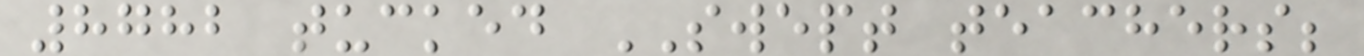8782 tucked SWEPT teachers;
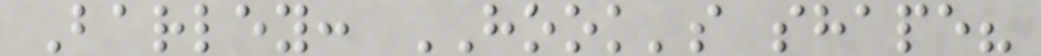Barley: HOOK's shape?
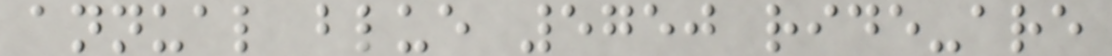annual blue 5750 ride-are
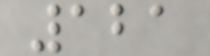121
